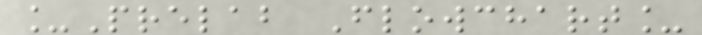_Prelab Flowchart_
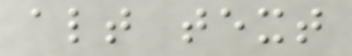alt text
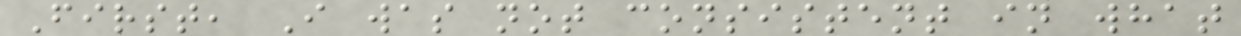First, I was not consistent in what
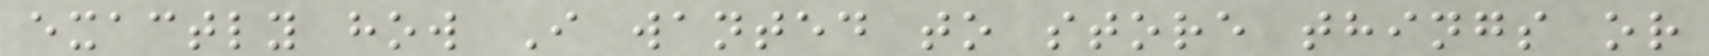exactly how I wanted to store things or
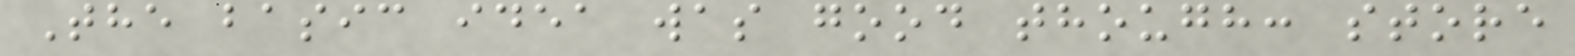The basic idea was good though: store
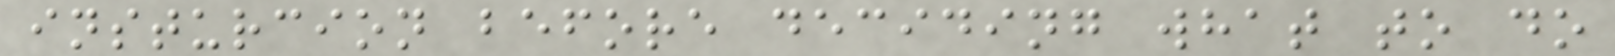insturcion before deciding what to do
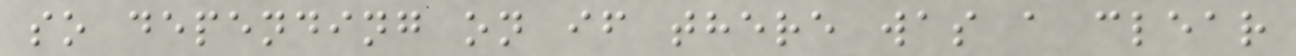so depending on if there was a clear
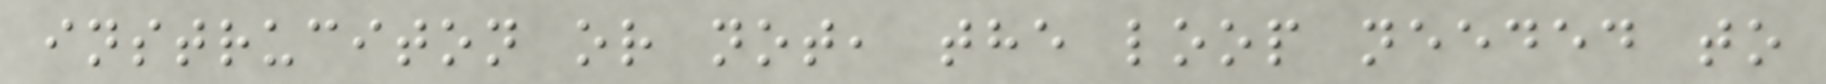instruciton or not, the loop needed to
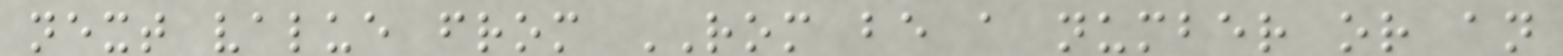next value from ROM be a number or an
